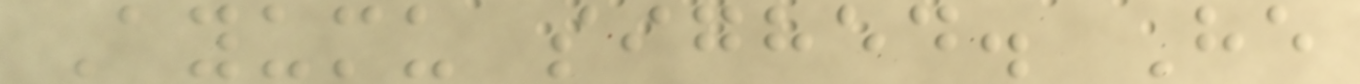Ayumu sighed. He
